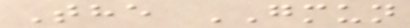The GMUN
